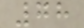78
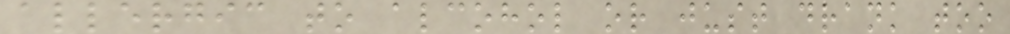allergic to alcohol or just drank too
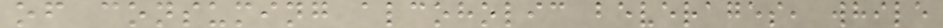of consuming alcoholic beverages, while
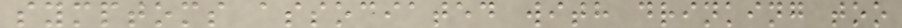symptoms associated with drinking too
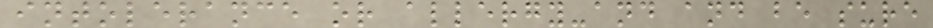intolerance or allergy-and and be sure
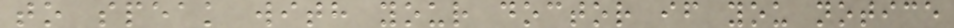to speak with your doctor if you notice
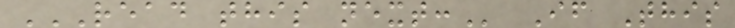READ THIS NEXT: If This
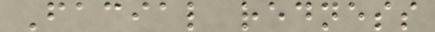Facial redness
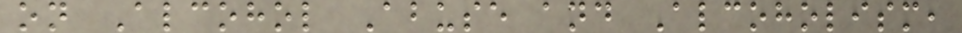on Alcohol Abuse and Alcoholism,
